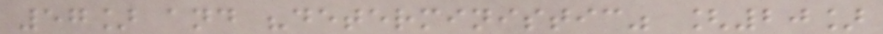57] and "deterministic" [20]
